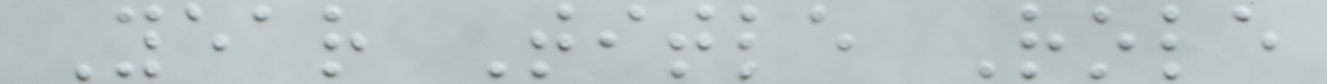Year Title Role
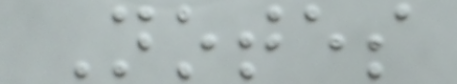Notes
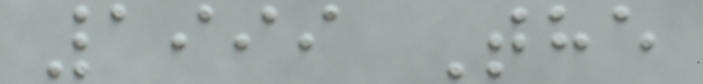1999 The
